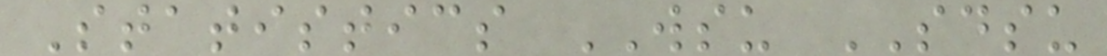Statistics WSU SDSU
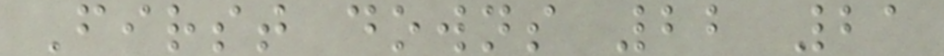First downs 22 21
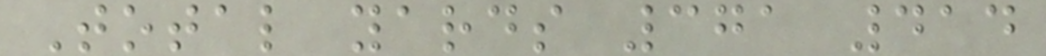Total yards 371 414
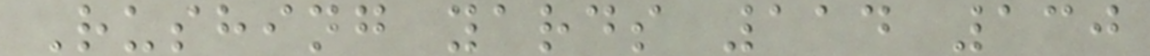Rushing yards 114 130
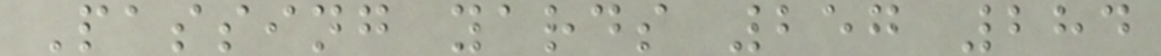Passing yards 257 284
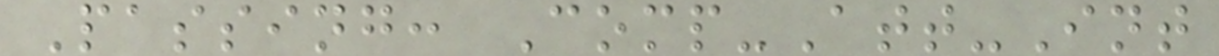Passing: Comp-Att-Int
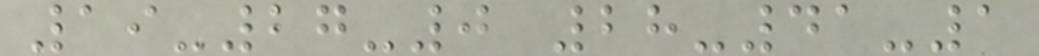19-27-0 28-41-1
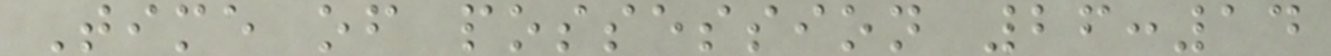Time of possession 26:14
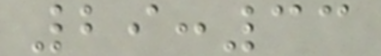29:33
